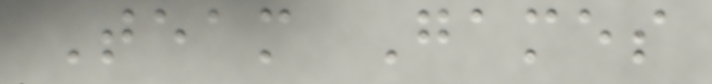Team Games
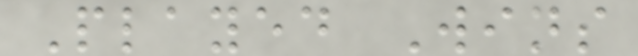Played Wins
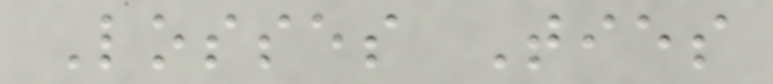Losses Ties
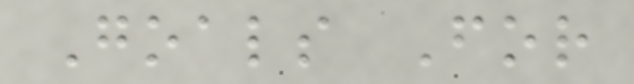Goals For
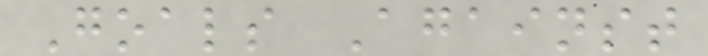Goals Against
